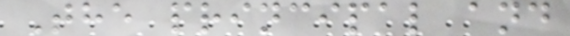The principal and
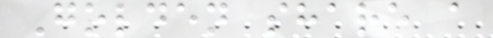Golden share a
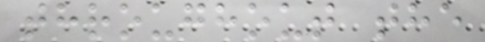throughout the
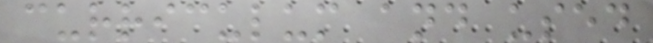curriculum and used
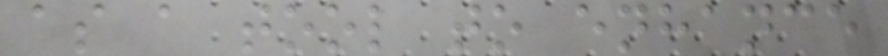as a tool to enhance
